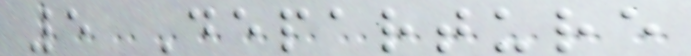5 Departure
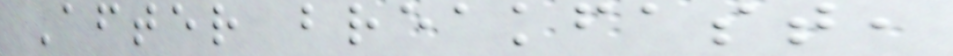After breakfast,
